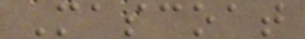Mascoat
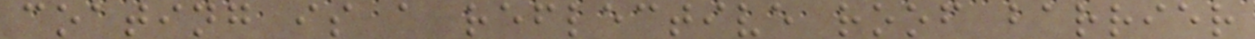coating is a reflective roof barrier
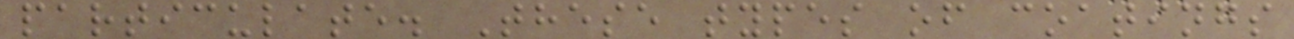particulate. These types of coatings
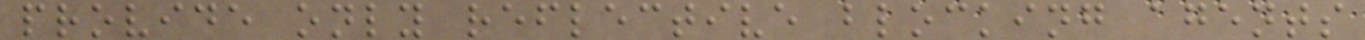provide only reflective blocking agents
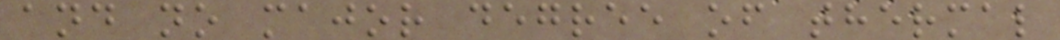and no major degree of thermal
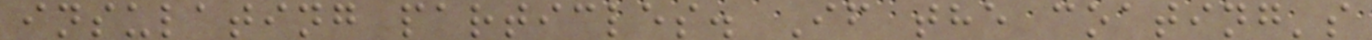insulating particles. If the coating's
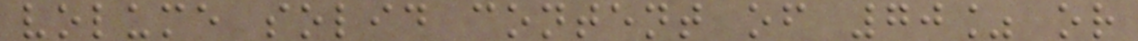volume solid content of 70% or
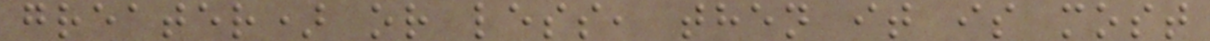greater) or less, then it is most
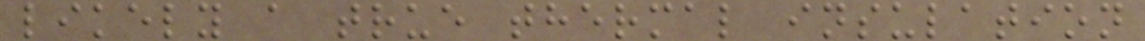likely a true thermal insulation
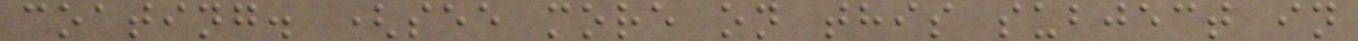coating. (see more on this subject in
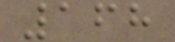168
